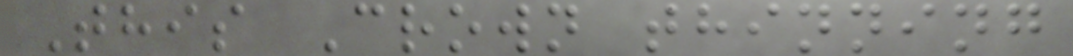This Crown thinning
